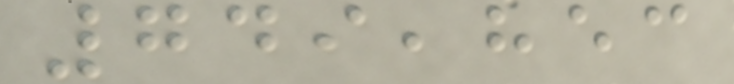749,853
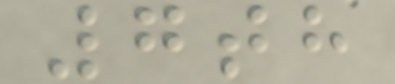7th
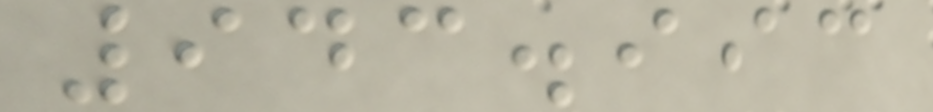943.993
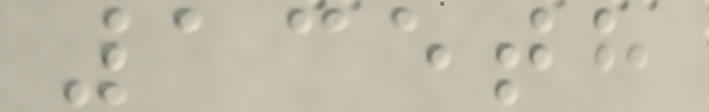135th
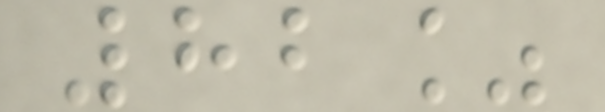82%
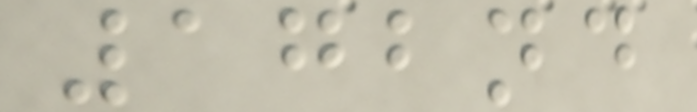172nd
